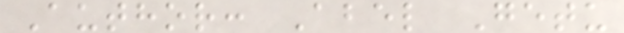Author: Abel Getu
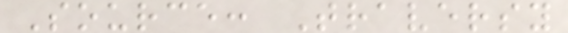Source: Traversy
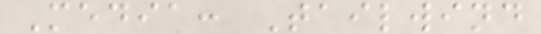Media: Tailwind
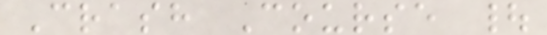Crash Course |
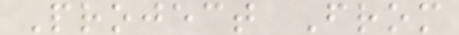Project From
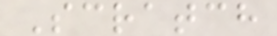Scratch
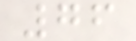76
